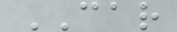CAR
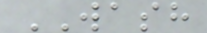WASH
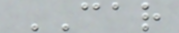CAR
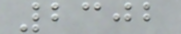2302
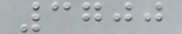3700
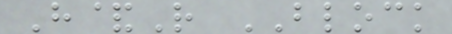H&R BLOCK
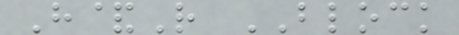H&R BLOCK
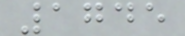1745
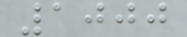1000
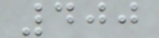400
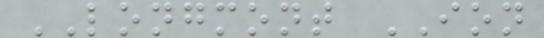LONGMONT ION
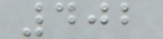402
